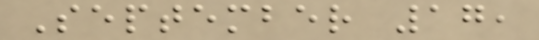September 17,
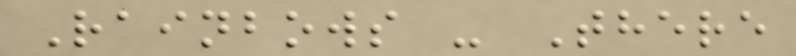Rainbows - There
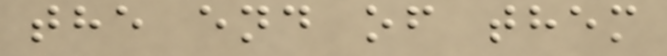the end of them
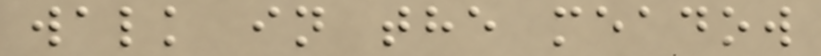walk in the meadow
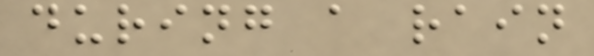during a rain
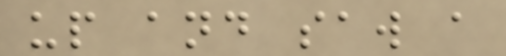up and saw a
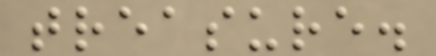treasure.
